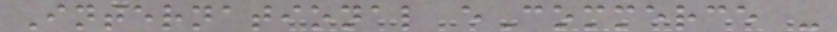International eCommerce -
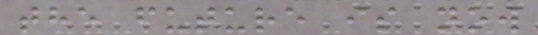the future is now
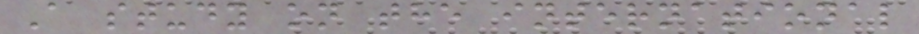A study on the international
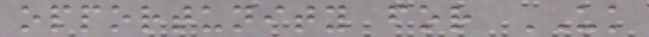opportunity for UK
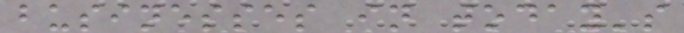businesses in today's
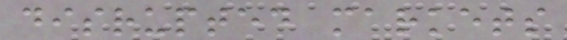disrupted markets
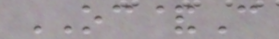OC&C
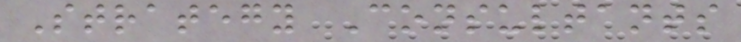Strategy Consultants
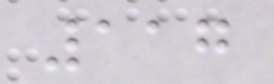117
